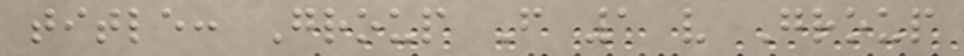title: Group F 1 v Group
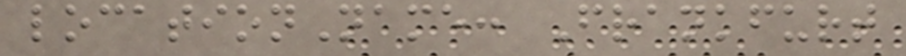locationName: Frankfurt
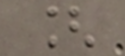[
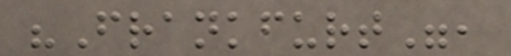"Frankfurt",
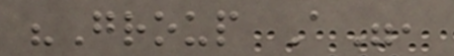"Group A",
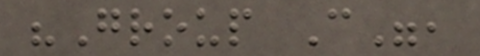"Group C",
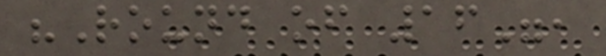"Round of 16",
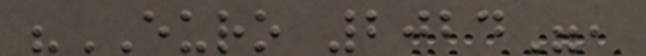"EURO 2024",
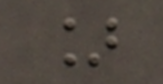]
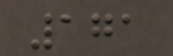171
